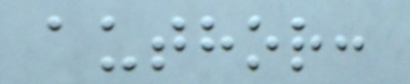author:
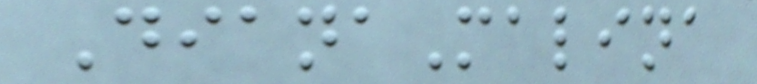DianaMalina
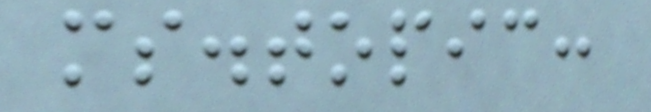ms.topic:
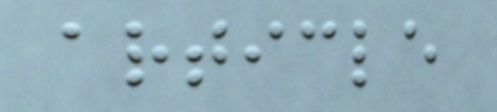article
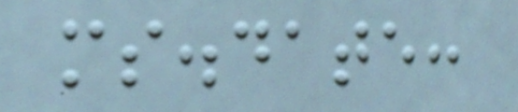ms.date:
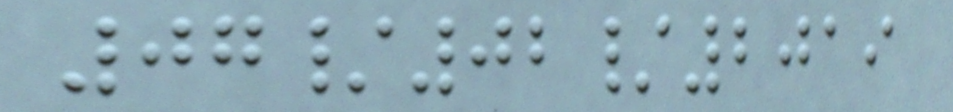07/02/2019
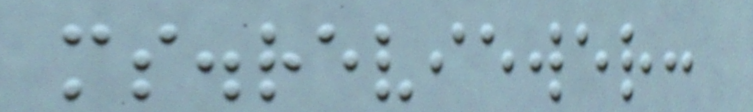ms.reviewer:
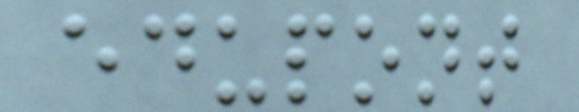edupont
